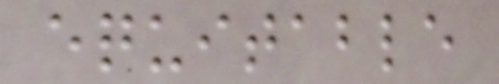equitable
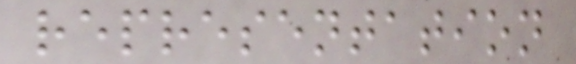representation
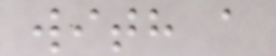with a
